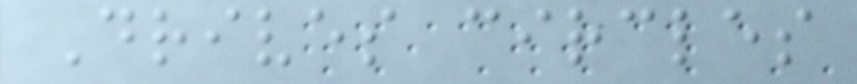Drives circles
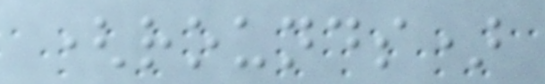(rounds)
